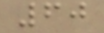60
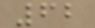62
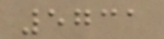5731
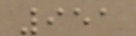951
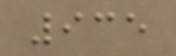935
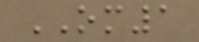OM1
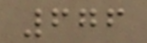676
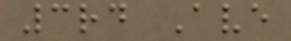3rd Ave
